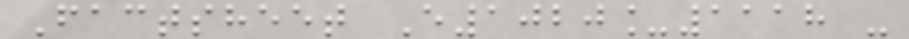Factsheet E1020_1118 -
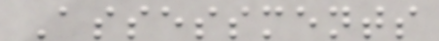Assessments
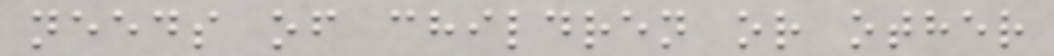needs of children or other
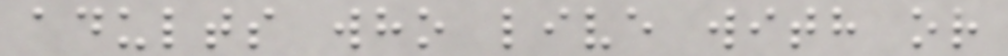adults who live with or
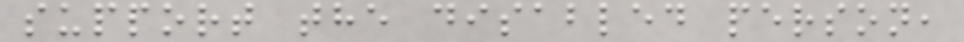support the disabled person,
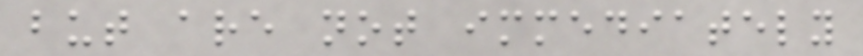but are not immediately
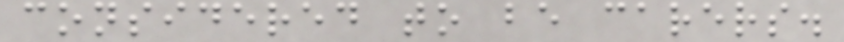considered to be carers.
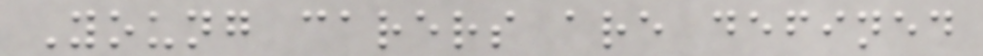Young carers are defined
